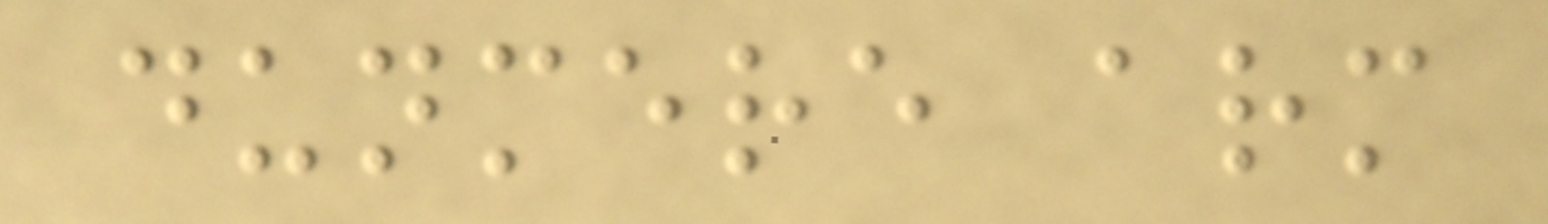dunmere arm
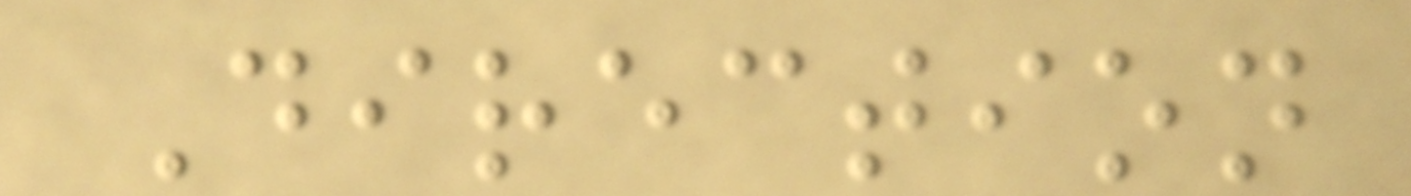Direction
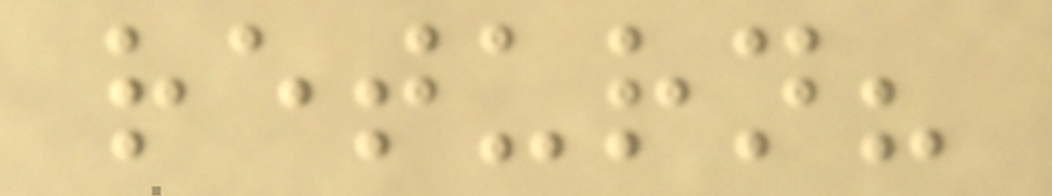return?
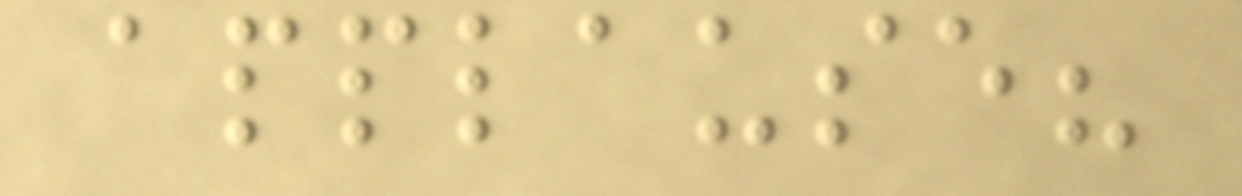applause?
